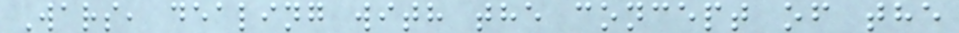Wars, dealing with the concept of the
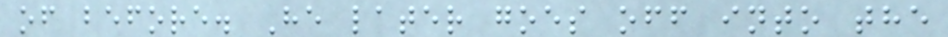of before. He later goes off into the
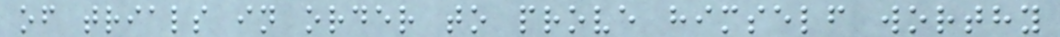of trials in order to prove himself worthy
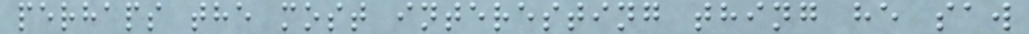perhaps the most interesting thing he saw
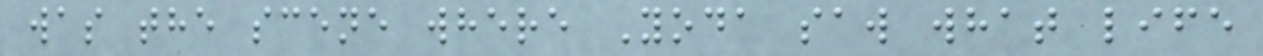was the scene where Yoda saw what life
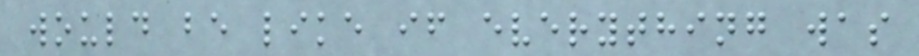would be like if everything was
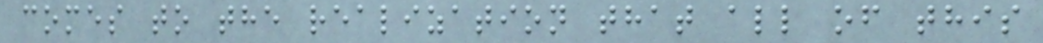comes to the realization that all of this
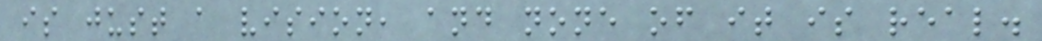is just a vision, and none of it is real.
